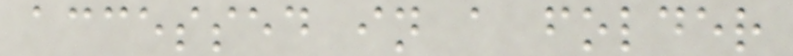accessed in a folder
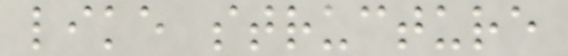like structure
